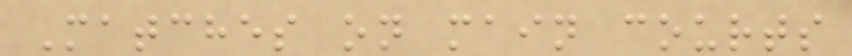Matches on main courts
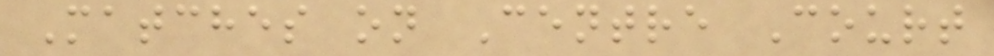Matches on Centre Court
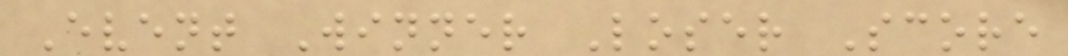Event Winner Loser Score
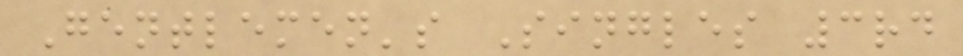Gentlemen's Singles 3rd
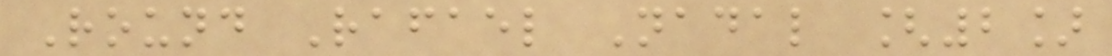Round Rafael Nadal [2]
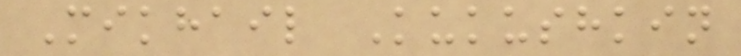Mikhail Kukushkin
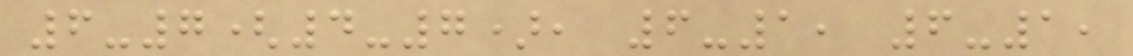6-7(4-7), 6-1, 6-1,
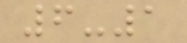6-1
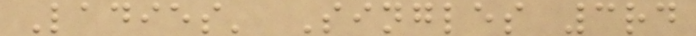Ladies' Singles 3rd
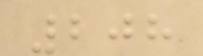208
